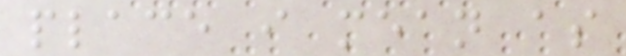place i mean as
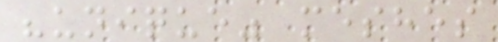"unique" meshes
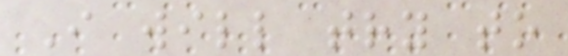I will try to
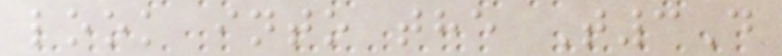look into the T3D
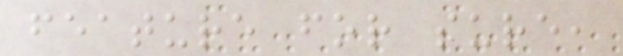feature for sure,
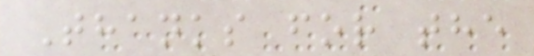Thanks for the
